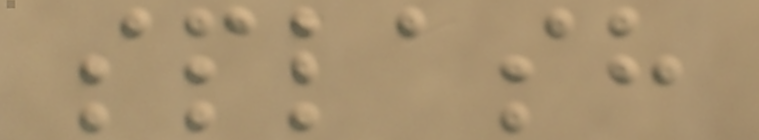splash
